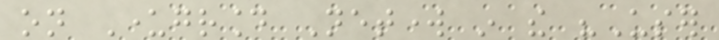on Underground Network in the "User
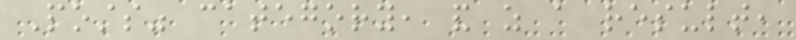Posts" category, and as a result,
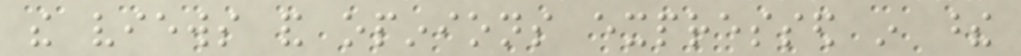the views and opinions expressed in these
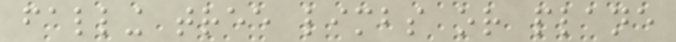falling tree limbs or plane
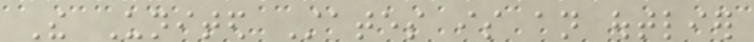The United States is an outlier
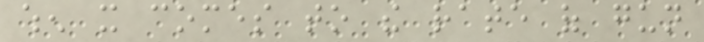when it comes to the rate of gun
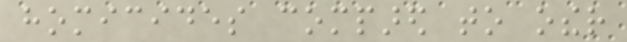homicides compared to other
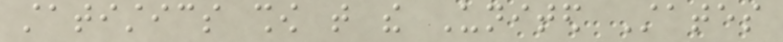statistics show that the United States
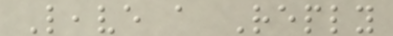Leave a Reply
